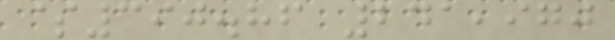$390.86 241,970
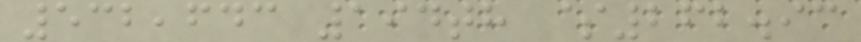532,643 194th $262.93
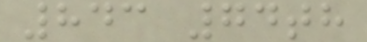843 74th
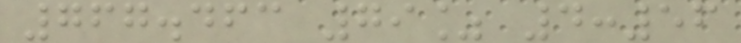767.463 79% 4:56
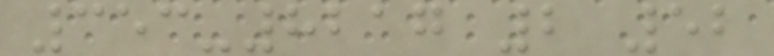353-8217 2 52
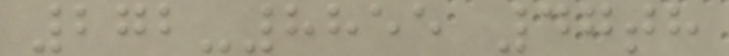272-8855 47th
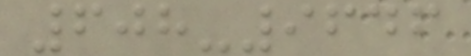608-9646
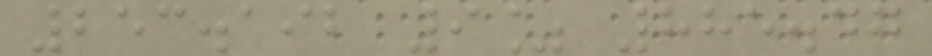253.192 9% 885.47
